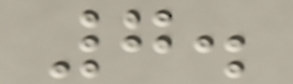7.
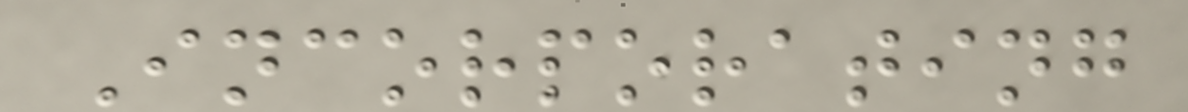Incorporating
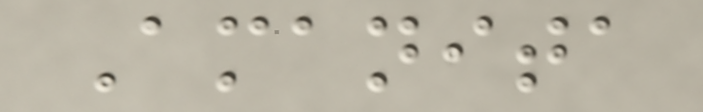Amanita
